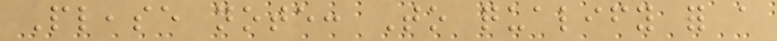Please note: To qualify for a
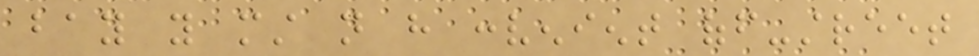bay you must not have convenient off-street
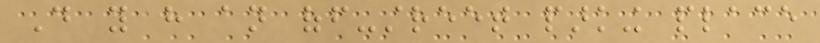Do you have an off-street parking place
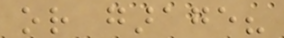or garage?
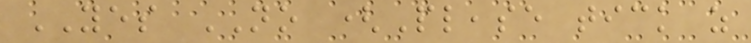YES NO (Please tick as
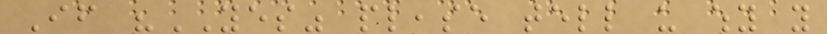If "YES" please tell us why you
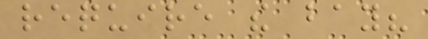require the bay?
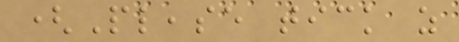(Please tick as
